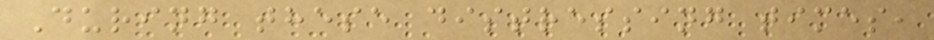During these distressing times,
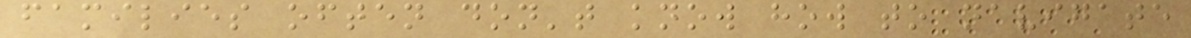families often don't know how to navigate
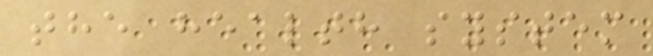the health system
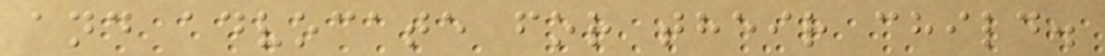and advocate for their child.
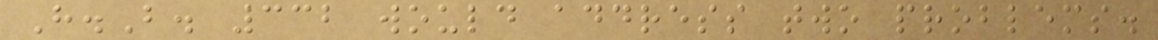H.B. 332 would address two problems.
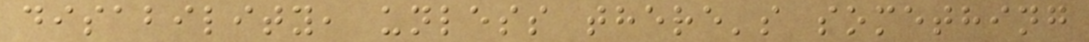disability, unless there's something
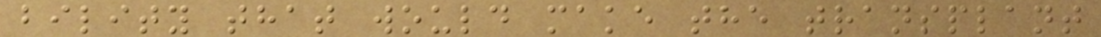bility that would make the transplant
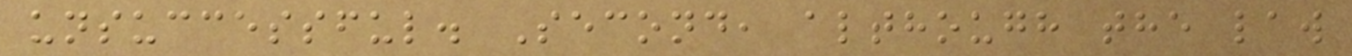unsuccessful. Second, although the law
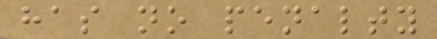has no penalty
